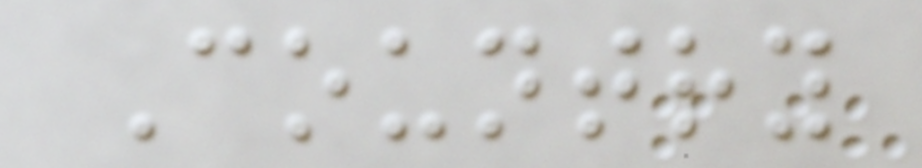Country
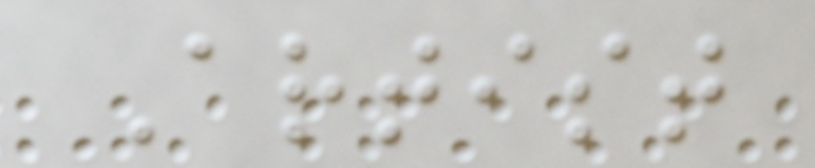Artist
